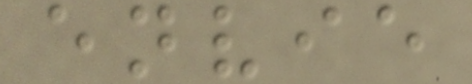envie
